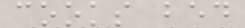cooks bed
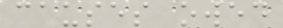causes owed
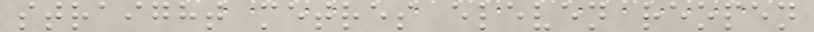straight metres eleven reopen
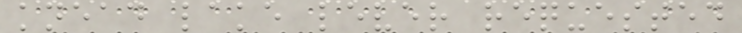knead lake lever requested
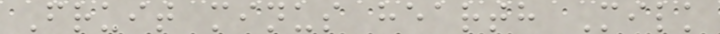Fruit minus hearth Milk
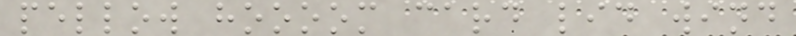pellow hoooom card lid wind
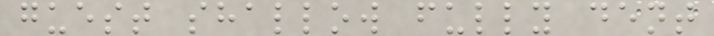guest shallow fully dent
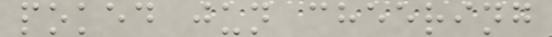poked jun cheering
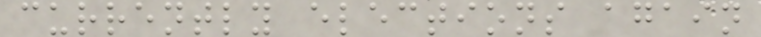currently elections again
